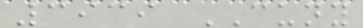3939 CUNY
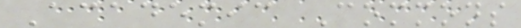Academic Commons
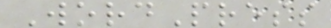WordPress
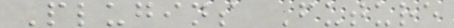Plugins Future
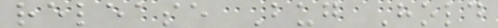release Bug Hold
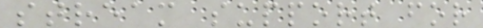stream support for
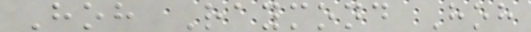Hoh Raymond Hoh
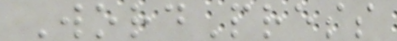WordPress
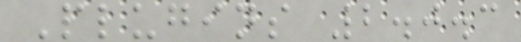Plugins 2.0.3
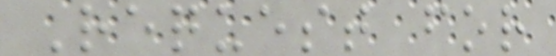Request for
